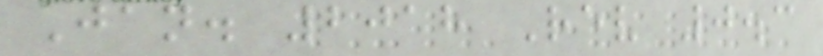Jan. 2018 Rev 0.3
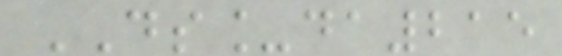DS_da215
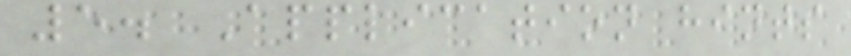5. Application hints
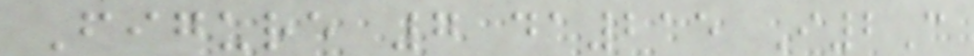Figure 7 da215 I2C
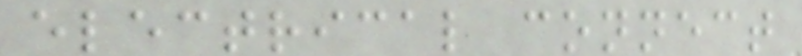electrical connect
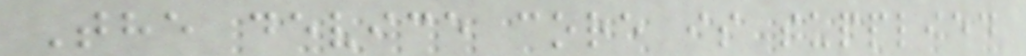The device core is supplied
